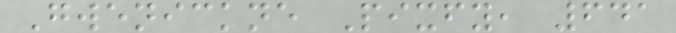Gwenickne Pixfy, 641
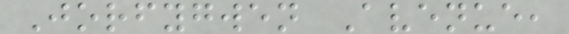Jorfygwen Avenue,
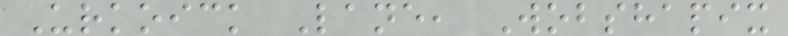Urkoick Lane, Wobshapix
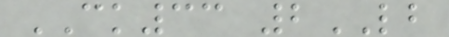CK33 2LB
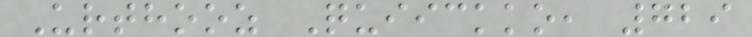Urthooz Quiickko, 729
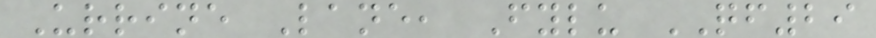Urrine Lane, Fylu QF29
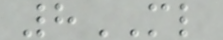8ML
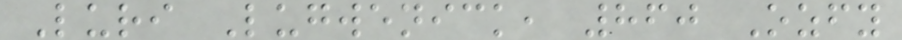Luri Lugwenick, 860 Ozfy
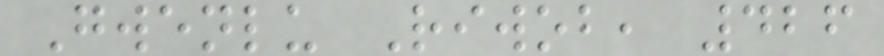Gwenlu Riwob, 426
